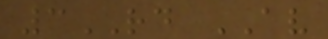3RD AV
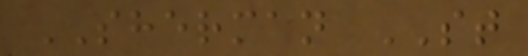SHERMAN ST
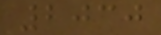2030
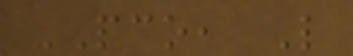PCO, L
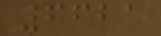6621
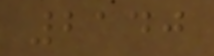2140
